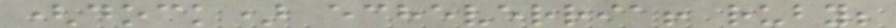(dock) echeverria! ruby;
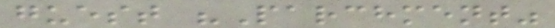guest "Parchment"
